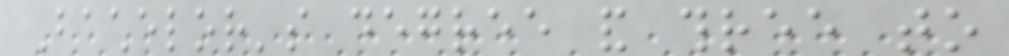Bachelor's degree and three to
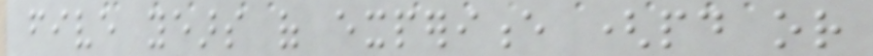five years of experience (paid or
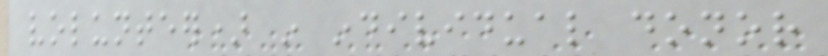volunteer) in individual donor
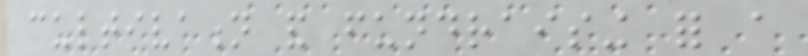cultivation and fundraising for a
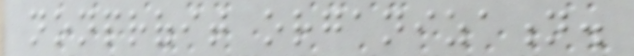nonprofit organization.
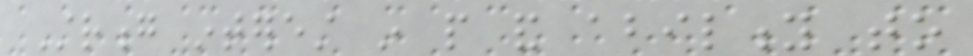Strong interest in people and ability to
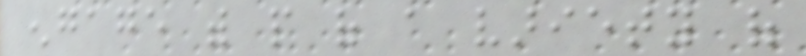engage with people of a variety of
